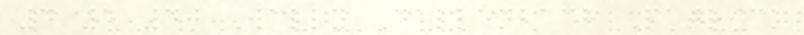4 5 40 Wally Dallenbach Patrick
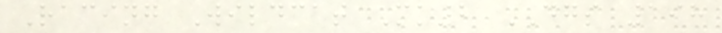Racing Wildcat Mk2 DGS 198
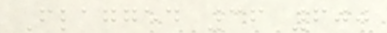Flagged 36 600
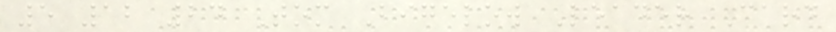5 12 24 Tom Bigelow Leader Card
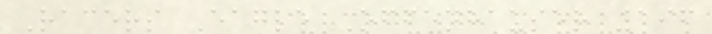Racers Eagle Offenhauser 196
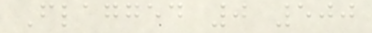Flagged 0 500
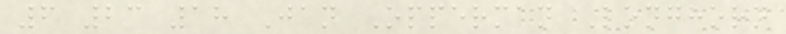6 23 18 Jan Opperman Longhorn
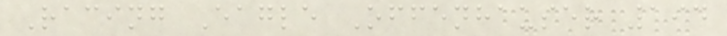Racing Eagle Offenhauser 194
